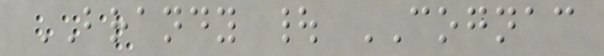BRANDY | COGNAC
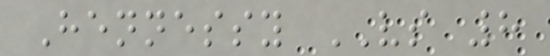Hennessy VS 8
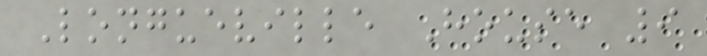Longueville House 9
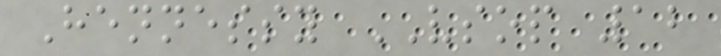Hennessy VSOP 12
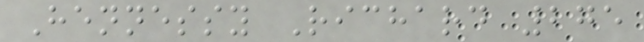Hennessy Richard 275
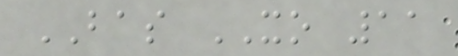BAS XO 11
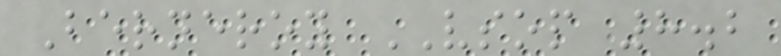Berneroy VSOP 8.2
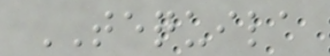TEQUILA
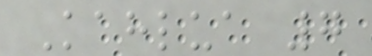Kahlua 7
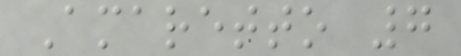Amaretto 7
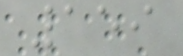159
